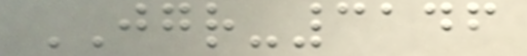JGR-3146
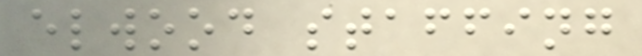elwood staffing
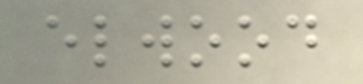elwood
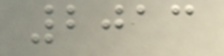2013
